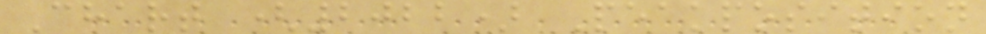Chart (2022) Peakposition
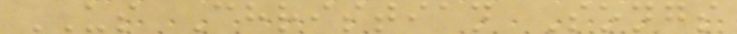US Christian Songs
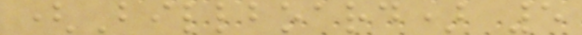(Billboard) 5
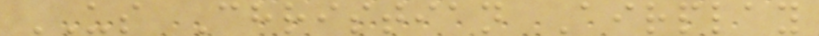US Christian Airplay
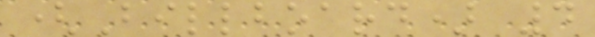(Billboard) 4
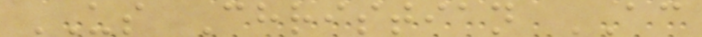US Christian AC
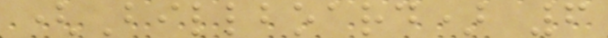(Billboard) 6
